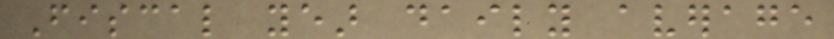Fiscal year daily average
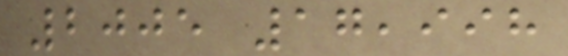2005 17,998
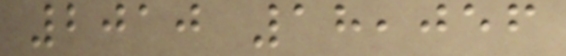2010 18,056
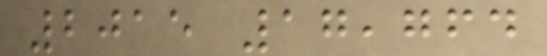2015 17,764
